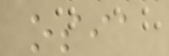osia
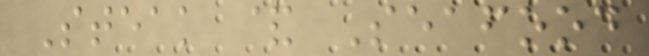Steak & Seafood
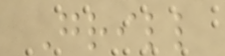Grill
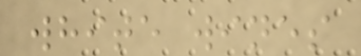white wines
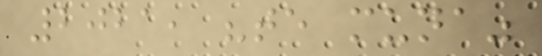2021, "te muna"
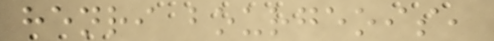henri bourgeois,
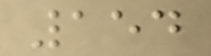154
